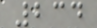234
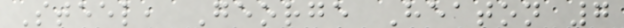Steel, George Heaton 7
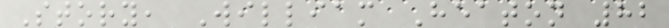Story, William Heaton 82
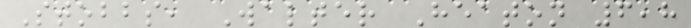Stobbs, Walter Heaton 6,8
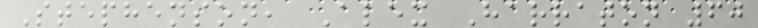Stephenson, Alex Harraton 60
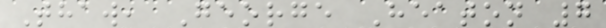Thaw, George Heaton 7
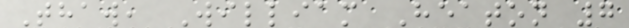Thaw, William Heaton 7
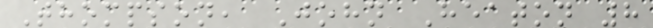Thompson, John Heaton 8
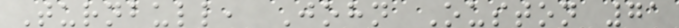Turnbull, John Ouston 71
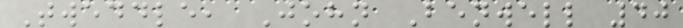Tweddle, John Benwell 40
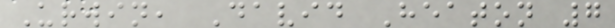Urwin, David Heaton 7
